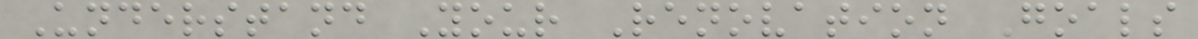Understand Your Renovation Goals
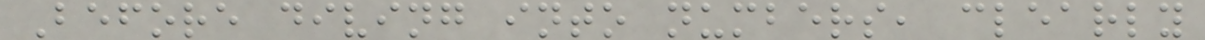Before diving into numbers, clearly
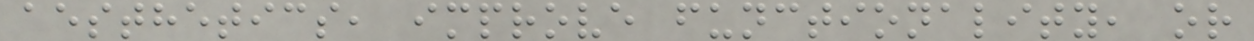aesthetics, improve functionality, or
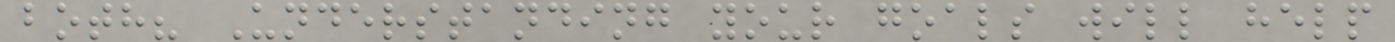both? Understanding your goals will help
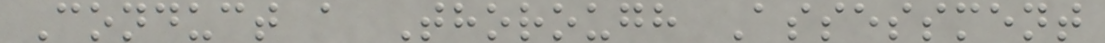Conduct a Thorough Assessment
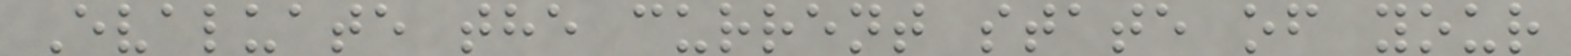Evaluate the current state of your
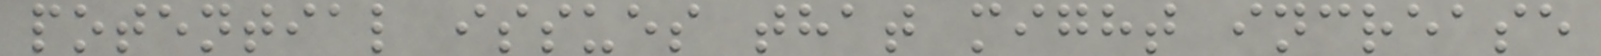potential issues that might increase
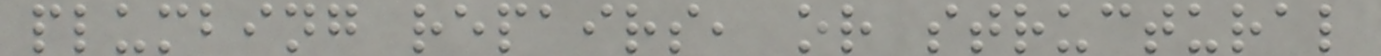plumbing repairs, or structural
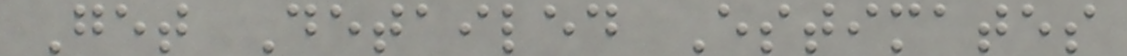Get Detailed Estimates
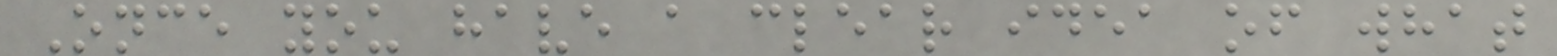Once you have a clear idea of what
